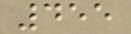455
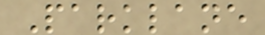Parklane
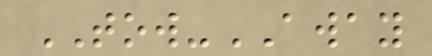TOW-AWAY
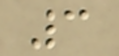3
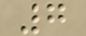7
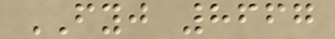FYJ 8667
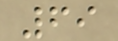69
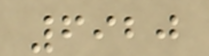6920
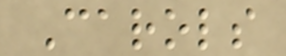Carols
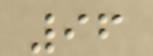96
